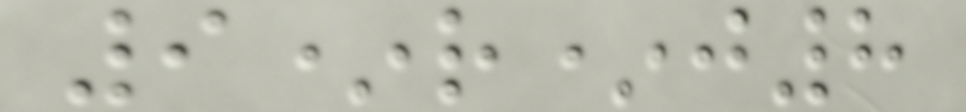9*r*j8
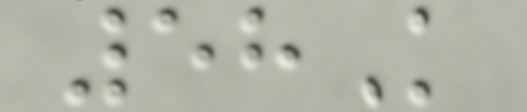58K
